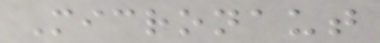Micronaut
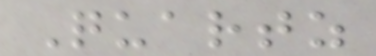Quartz
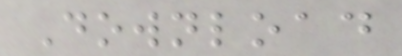Download
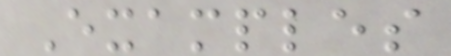Examples
